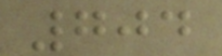704
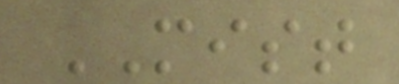MIST
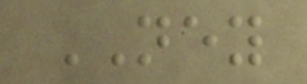NEY
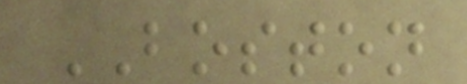BOSTON
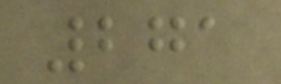271
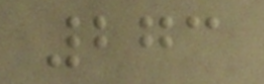273
